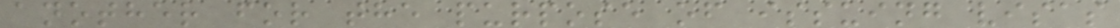another for the purpose of issuing visas
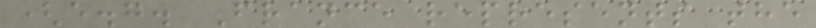(e.g. France represents the
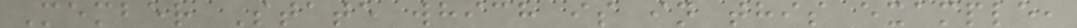Member State which is in this example,
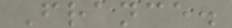France.
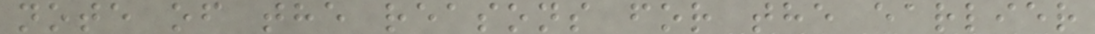note of the reasons for the earlier
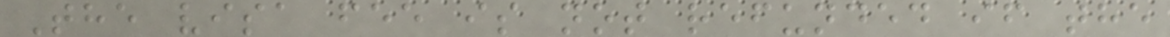The visa fee is not refunded if the
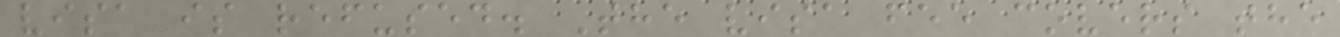visa is refused. The visa fee covers the
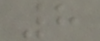8
